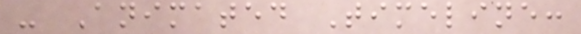- Animated Timeline:
